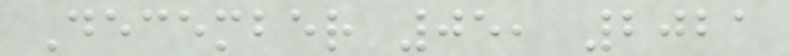December 05, 2021
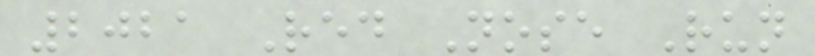2021 Red Nose Run
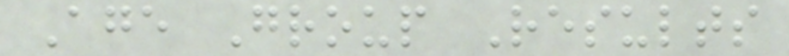Age Group Results
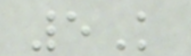5K
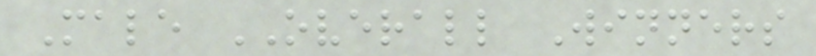Male OVERALL Winners
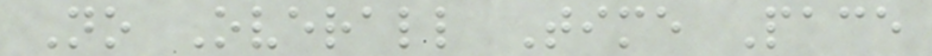No Overall Time Pace
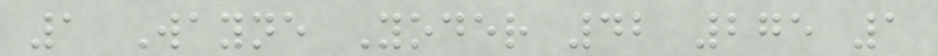1 Wayne Yoder 42 275 1
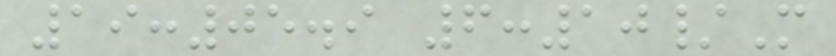19:05.9 6:10/M
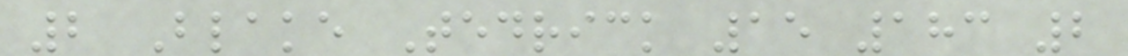2 Blake Tedrick 15 183 2
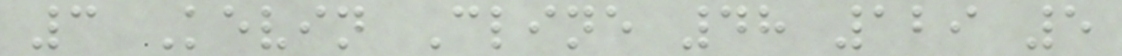3 Kevin Cline 48 129 5
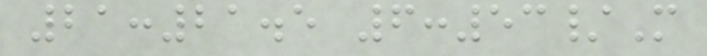21:21.5 6:53/M
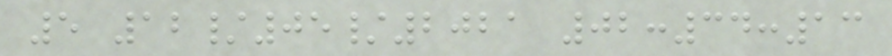5 12/05/2021 02:34:13
